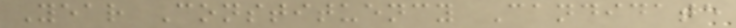Year Constituency Candidate
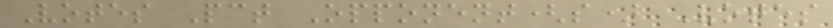Votes Pct Opponent(s) Votes
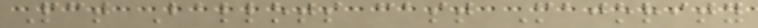Pct Ballots cast Majority
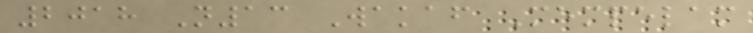2018 N13 Wakaf Mempelam
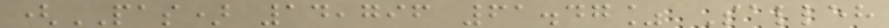(PAS) 14,796 61.47% Salleh
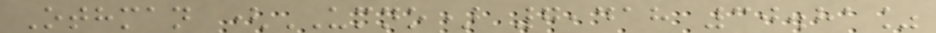Othman (UMNO) 7,418 30.81%
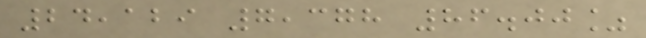24,129 7,378 86.00%
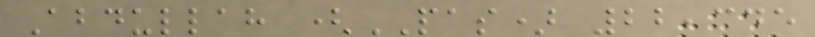Abdullah (PAS) 22,345
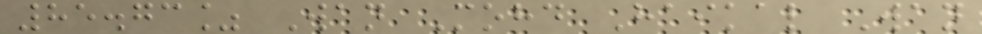85.73% Wan Mohd Haikal Wan
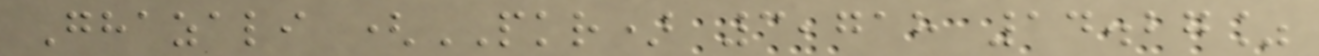Ghazali (PKR) 3,718 14.27%
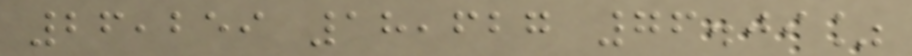26,259 18,627 76.09%
